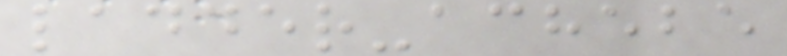ladder-achebe
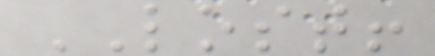LOST!
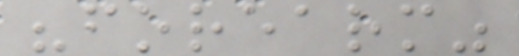"forearm"
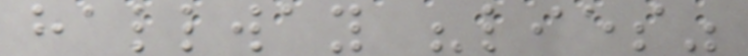hallway "lies"
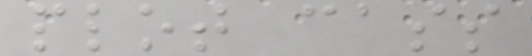plot cass
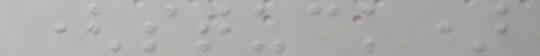(stuck)
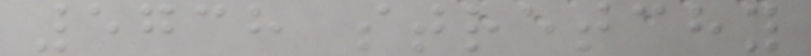5738 stretchy
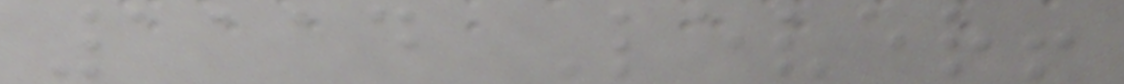1114 Lever!
